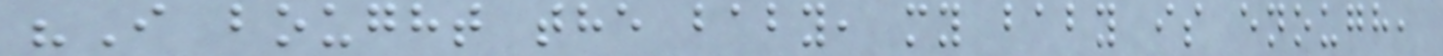"I bought the baby, my baby is enough,
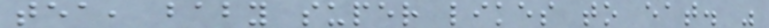tea, baby super likes to eat. "
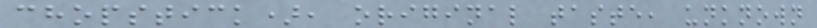chopstick), original taste, unknown
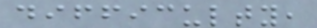difficulty,
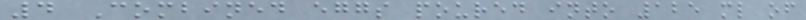4 Combined eggs poured into 125 ml of
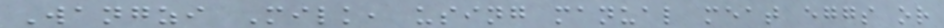Wangzi Milk, using manual meat eggs or
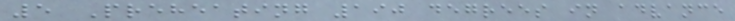5 Preheating 190 degrees in advance
